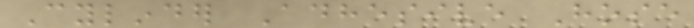Cylinder Adhesive Hose
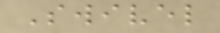Swivel
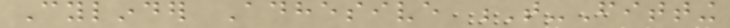Cylinder Adhesive T-Fitting
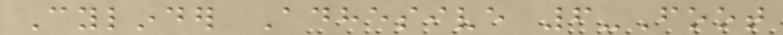Cylinder Adhesive 6-Foot
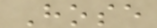Hose
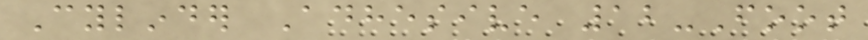Cylinder Adhesive 12-Foot
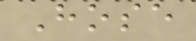Hose
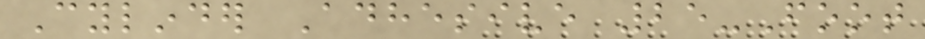Cylinder Adhesive 25-Foot
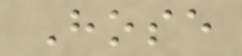Hose
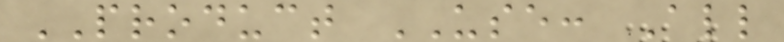PRODUCT USE: All
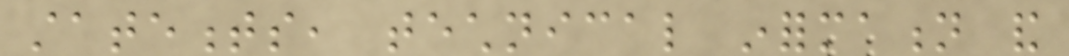statements, technical information and
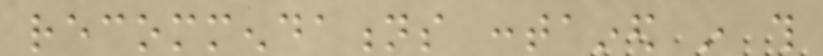recommendations contained in this
